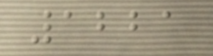1221
